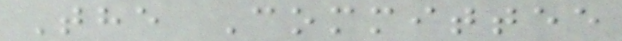The Committee
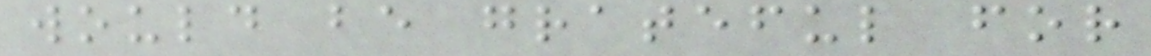would be grateful for
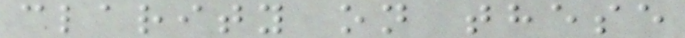clarity on these
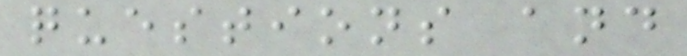questions and
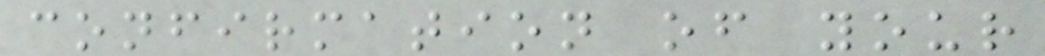confirmation of your
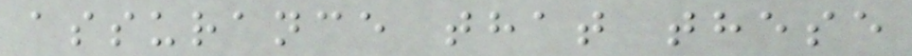assurance that these
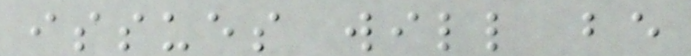issues will be
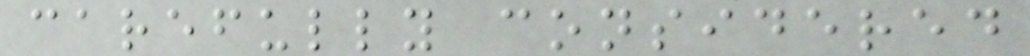carefully considered
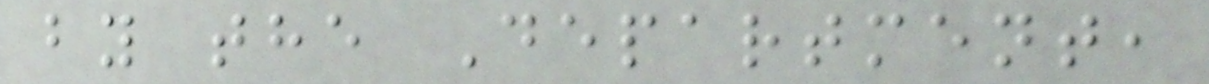by the Department,
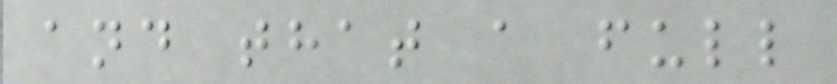and that a full
